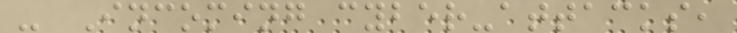- Incoming cyber-attacks,
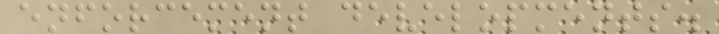enforcement developments.
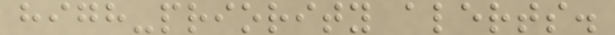high-priority alerts.
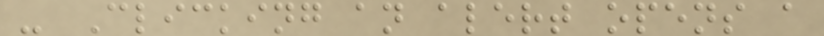- Clicking an alert opens a
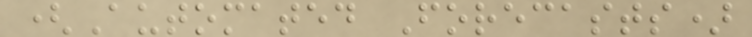(Automated Forecasts)
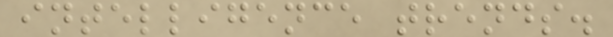intelligence trends.
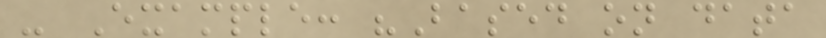- Example: "Based on data
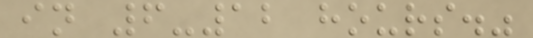in 6-12 hours."
